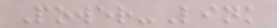Power-Link
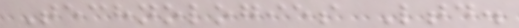Technologies Ltd.
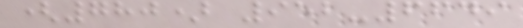(780) 952-6649
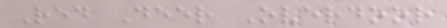Red Deer Overdoor
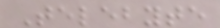Telebyte
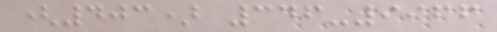(403) 346-9966
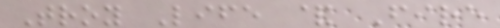Troy Life & Fire
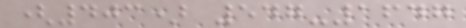(403) 547-1647
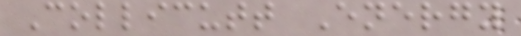Collicutt Energy
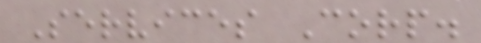Services Corp.
